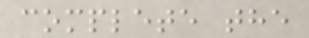complete the
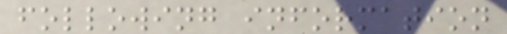following information
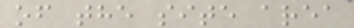of the site area
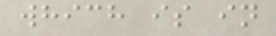which is in
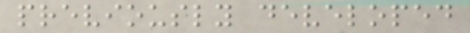previously developed
